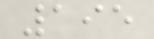195
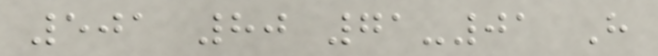501 80 71-01 H
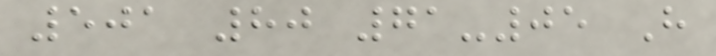501 80 71-05 H
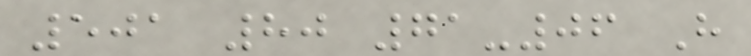501 80 71-06 H
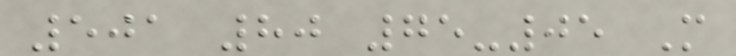501 80 75-05 M
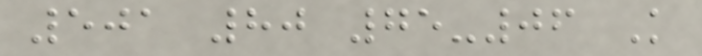501 80 75-06 K
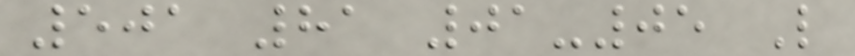501 81 01-05 L
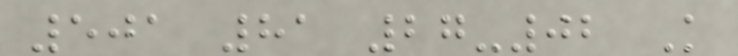501 81 27-02 K
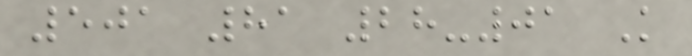501 81 28-01 K
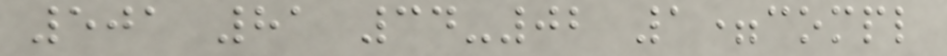501 81 34-02 1=compl
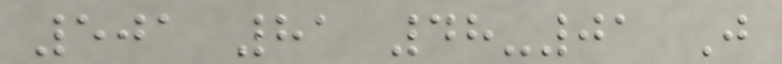501 81 48-01 J
